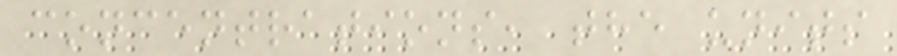concentrations, the units
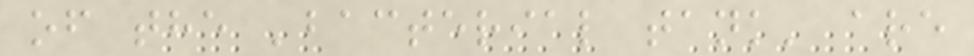of the 'bacterial tank' are
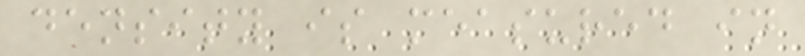density is measured in
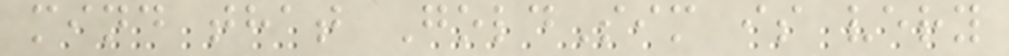mind that GoldSim is very
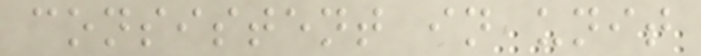consistent in unit
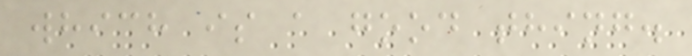which is a good thing.
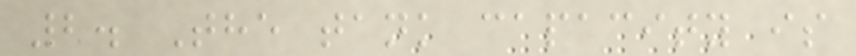2. The tank capacity is
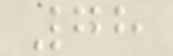78
